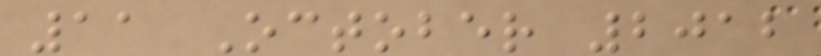11 October 2012
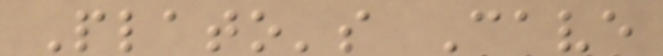Plato's Cave
